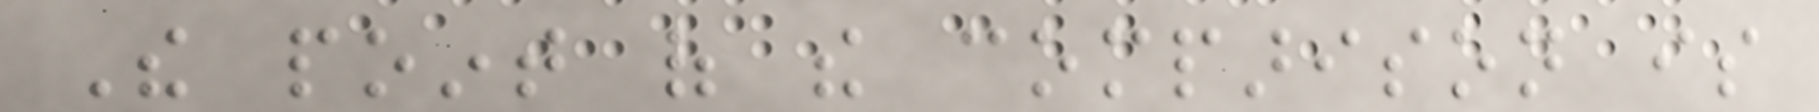The point of the comparison is
